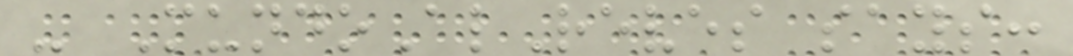- MundoAlReves says:
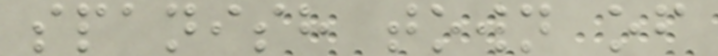spanish town of
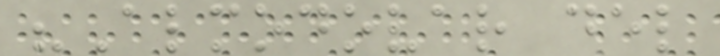"Almodovar del
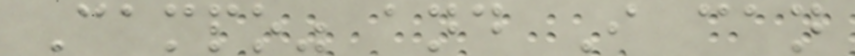Campo" and I can
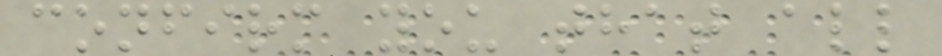confirm you that all
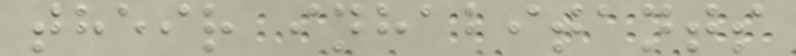their inhabitants
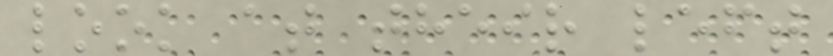look at their left
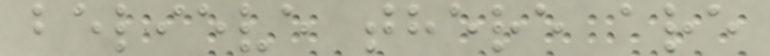believe there are
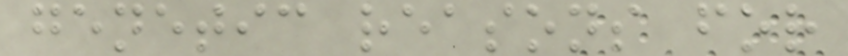genetic reasons for
